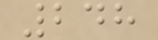248
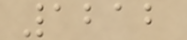1212
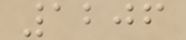1206
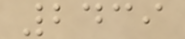2439
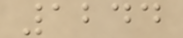1244
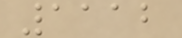1112
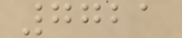7721
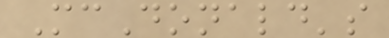McDonald's
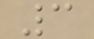3
